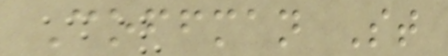Coffman St
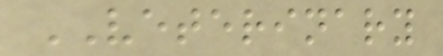VETERINARY
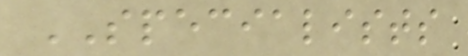SPECIALISTS
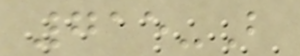715-B
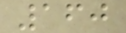160
